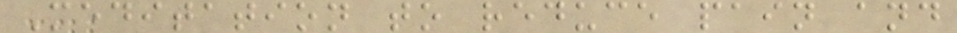Meditation to reduce pain and
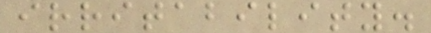irritability.
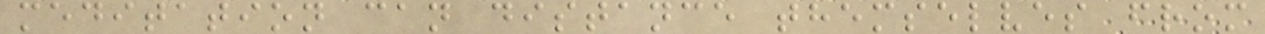meditation can distance themselves from
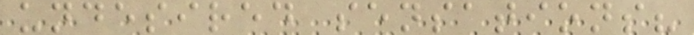undesired sensations?
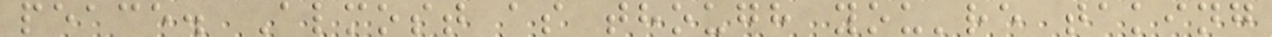peace. Almost as though you're taking
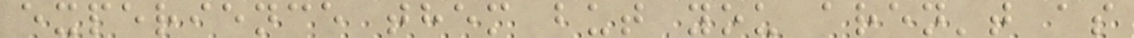experience them but you aren't as
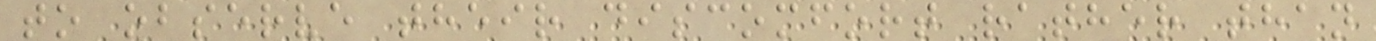to observe their discomfort rather than
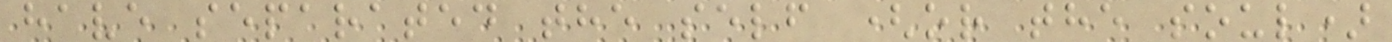have separated the self (or the soul)
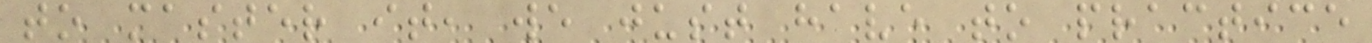to master it, we just have to practice
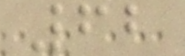62
